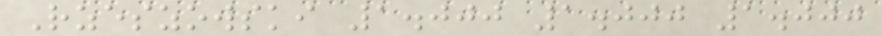Rzeszowski 1.000 1.000 1.000
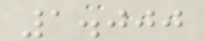1.000
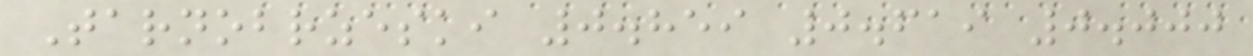Tarnobrzeski 0.859 0.619 0.000
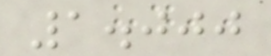1.000
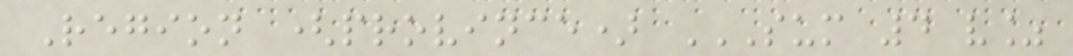Region (province) SUM 4 V%
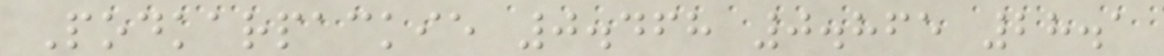Podkarpackie 0.468 0.865 28.1
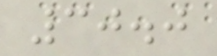30.0
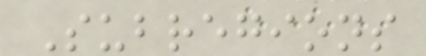Subregions
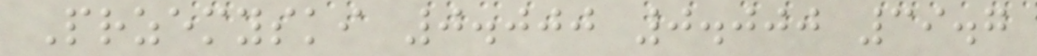Przemyski 0.000 0.000 39.7
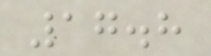17.8
